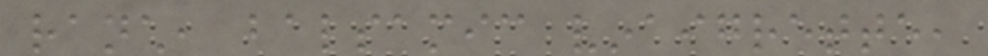ranch, balsamic vinaigrette,
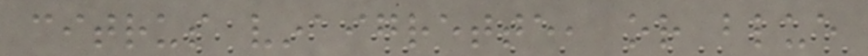citrus vinaigrette, or blue
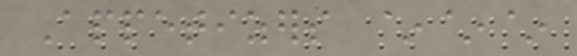Appetizers ~~~
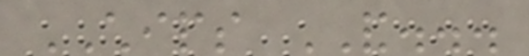CHIPS AND...
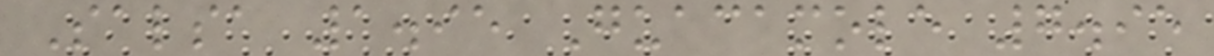Salsa 1.95 Guacamole 7.95
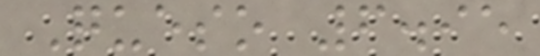Queso 6.95
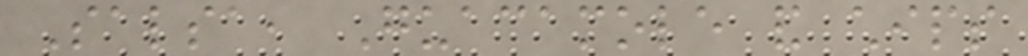Salsa, Guacamole and chips
